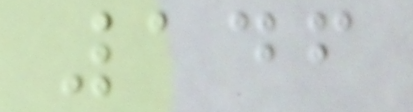146
